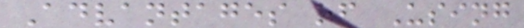Advantages of Using
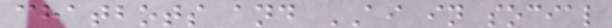chatbots and AI in social
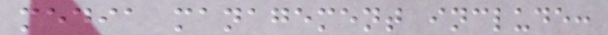media management include:
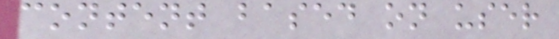content based on user
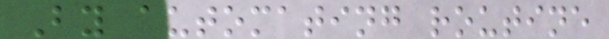By automating routine
